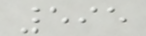595
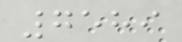7589
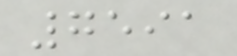7591
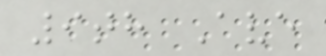9th Ave
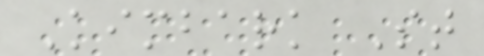Kimbark St
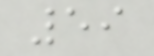59
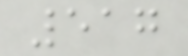517
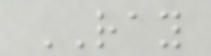RAY
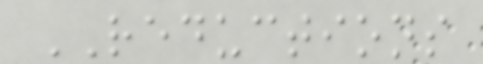REDUCTIONS
